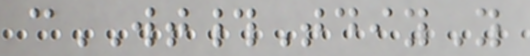cWT#TdiyY
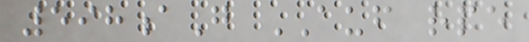598aG AUF rpe
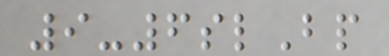9-6slBp
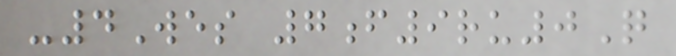-4Wes 7f9ru0Q
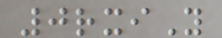0rxiY
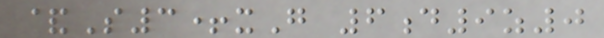&S3+xG 6d9z0
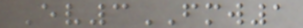Ev3FMW1
